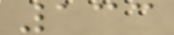133
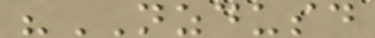"NZDUSD
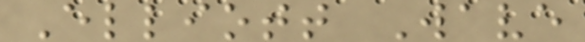Elliott Wave
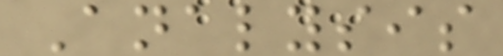Analysis
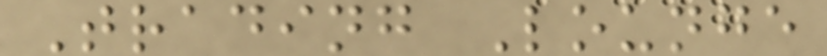Trading Lounge
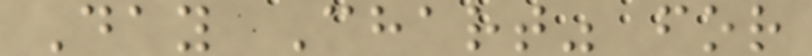Day Chart" for
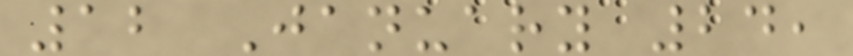12 January 24,
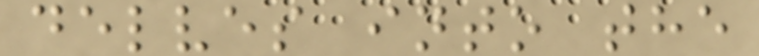delves into the
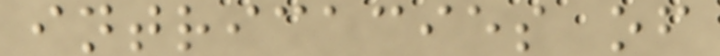intricacies of
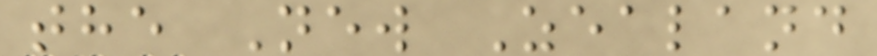the New Zealand
